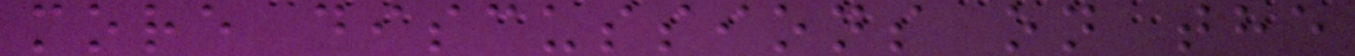more discussions on the
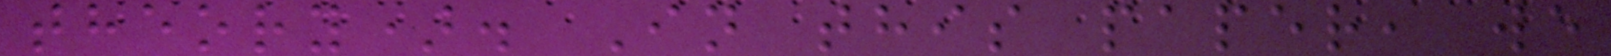theory). In this paper, we
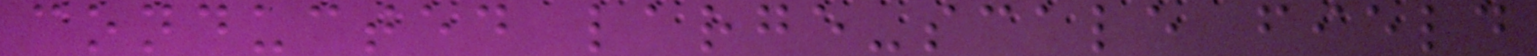conducted large-scale field
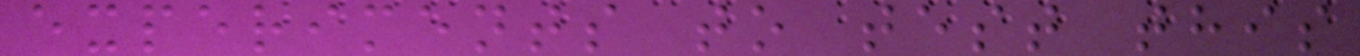experiments to test this
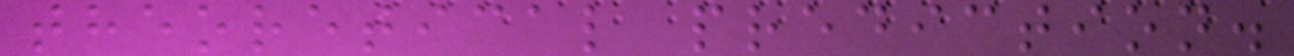theoretical prediction.
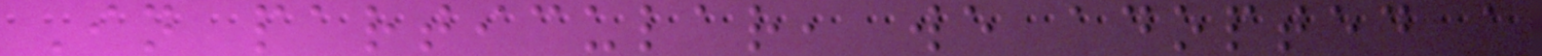In particular, we adopted a
